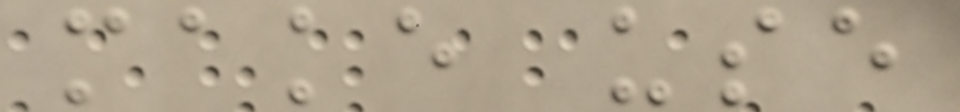make use
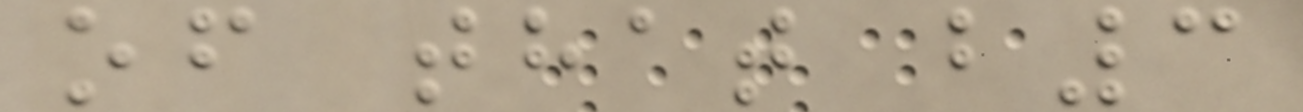of that b3
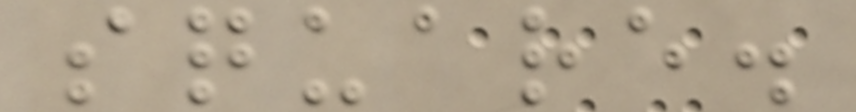square.
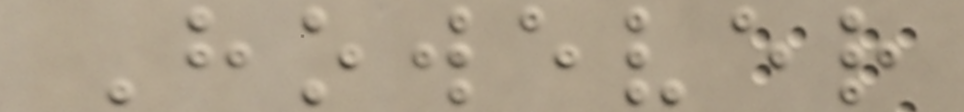However
